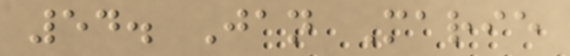54. Jan Marie
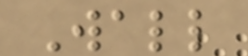Wall
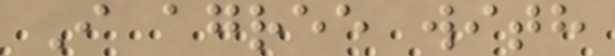I agree with
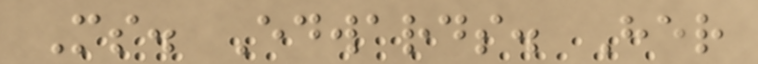Ms. Edwards. Her
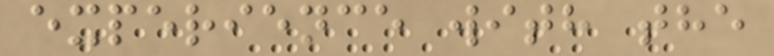experience with the
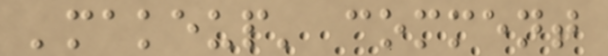'makeup' comment
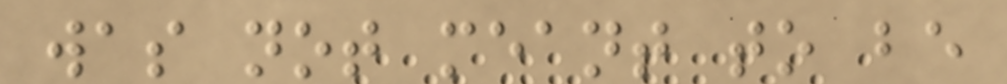was not meant to be
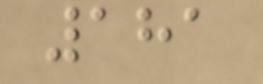181
